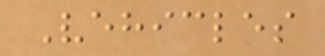Vehicles
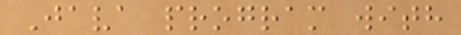Java program with
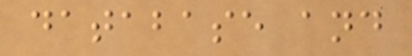database and
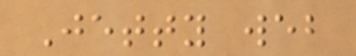Jetty web
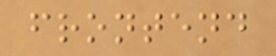frontend
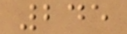245
